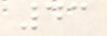43
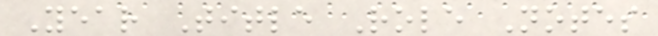Year Title Role Notes
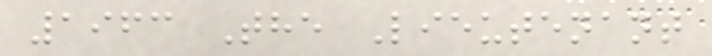1963 The Lieutenant
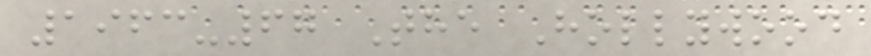1963-67 The Hollywood
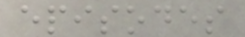episodes
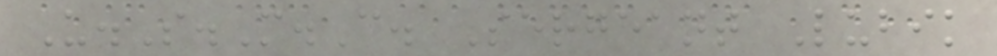U.S.M.C. Sergeant Lubik
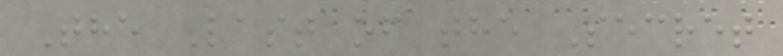The Last of the Secret
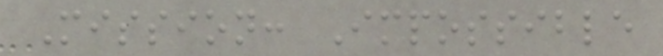Mission: Impossible
